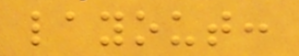layout:
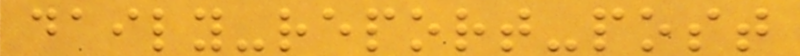daily-report-post
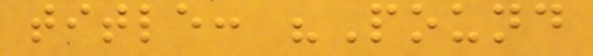title: "Pound
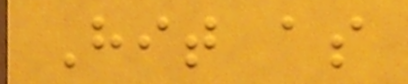Hit as
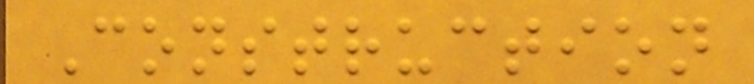Construction
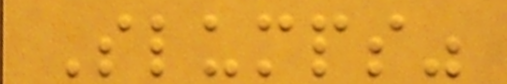Slumps"
